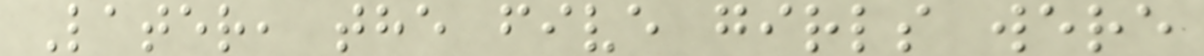Later, the five girls were
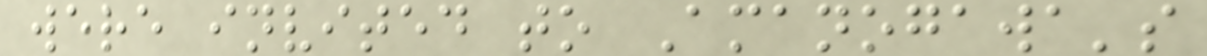were invited to Amanogawa's
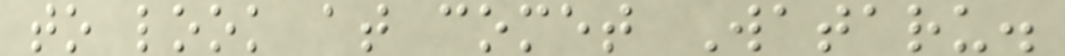to look at comet Wataru.
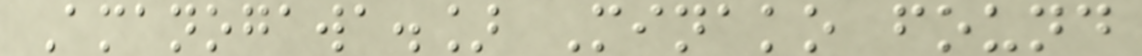Amanogawa.] Minako found
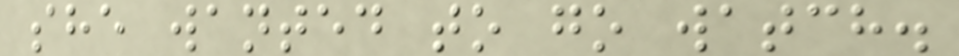she wanted to go watch.
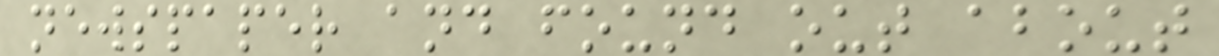newspaper and found out about
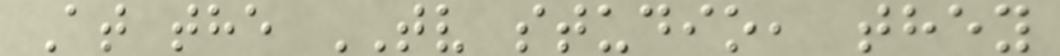At the TV studio, they
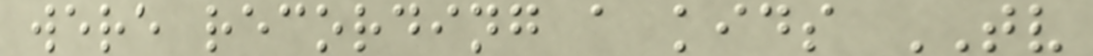were recording a kids TV
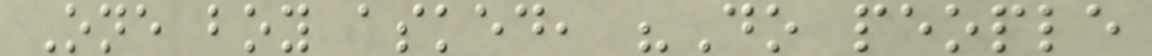One boy asked, "Do people
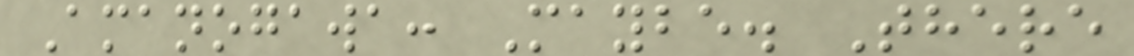Amanogawa: Maybe. There
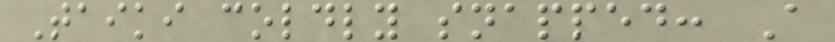Taiki coldly snapped: A
